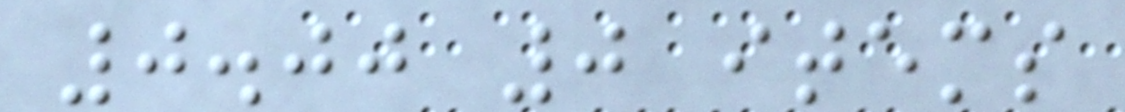0.00 0 items
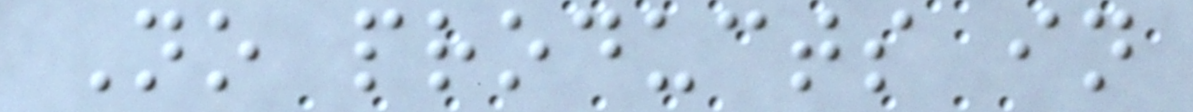No products in
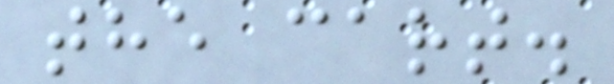the cart.
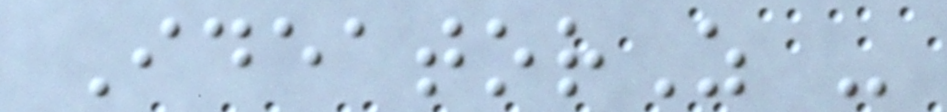IdeatorZ -
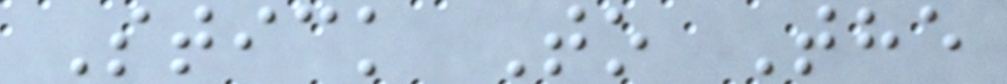Stick To The
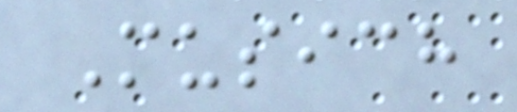Musich
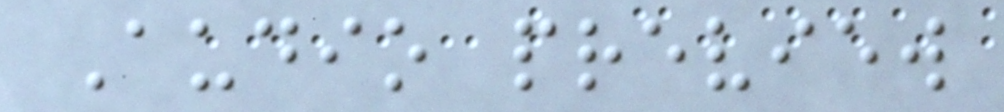Audio preview
